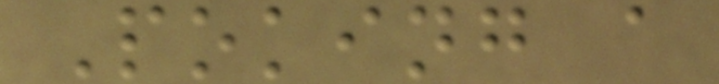Poking a
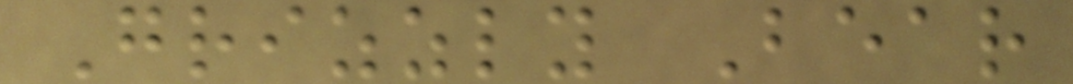Grizzly Bear
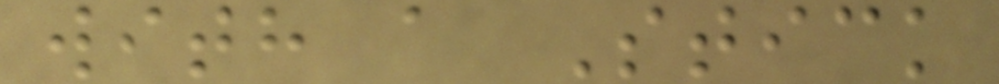with a Stick
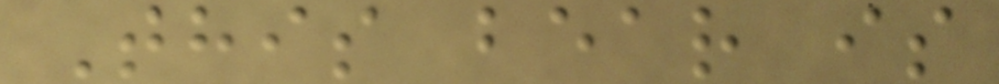This bear is
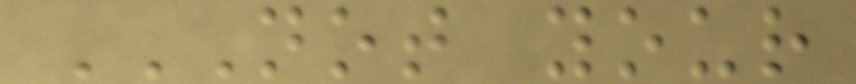NOT YOUR
